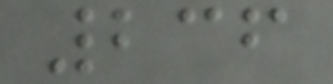236
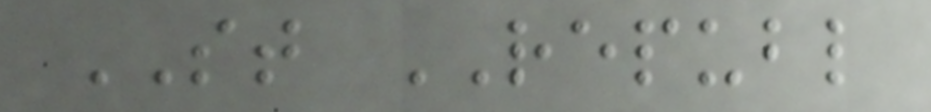ST REPUBL
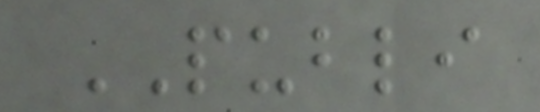PUBLI
